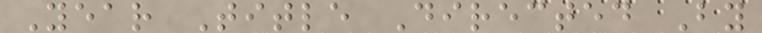Year Title Directed By
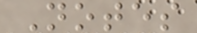Notes
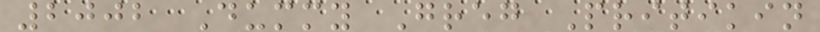2002 Dummy Greg Pritikin
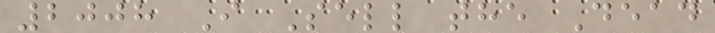2008 I Sell the Dead
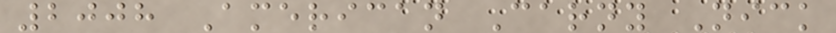2008 American Carny Nick
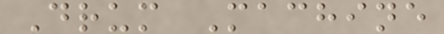Drum Machine
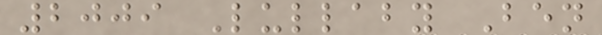2009 Lullaby Ben
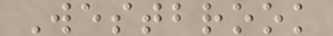Westbrook
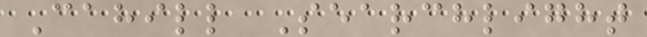Cahill Searchlight
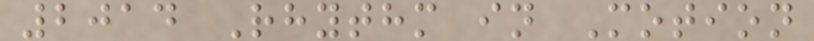2014 Rhythm in Motion
